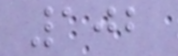102
